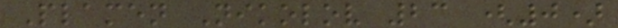Plamen Nikolov 23 (0)
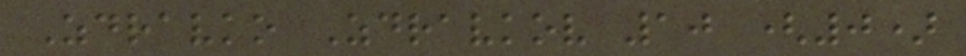Zdravko Zdravkov 10 (0)
